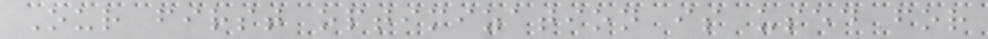Our first optimization is used for
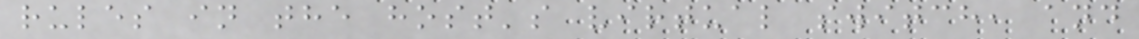rules in the host's virtual switch, and
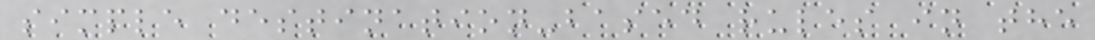simple destination-based rules in the
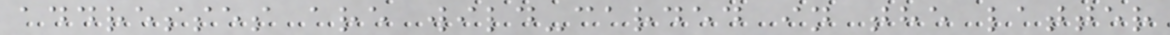addresses are wild-carded in the latter
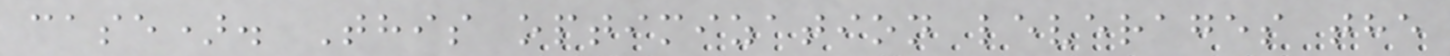case). This optimization leverages the
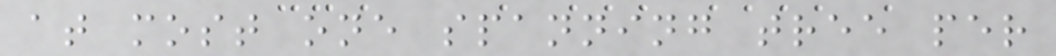at most one spanning tree per
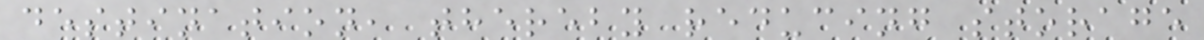destination, thereby reducing storage
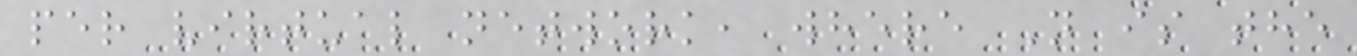per virtual network, where N is the
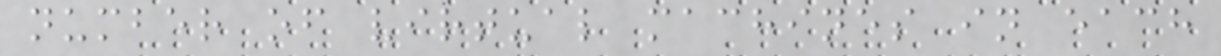number of virtual machines in each
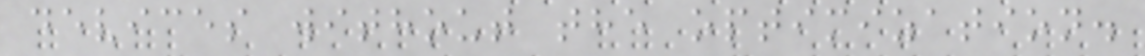devices without the optimization.
